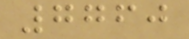7760
